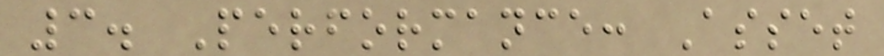3. Performance: Asset
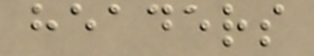headers
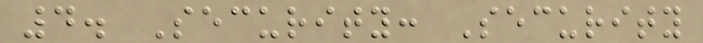4. Security: Security
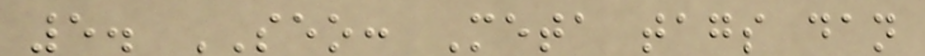5. SEO: Meta tags dan
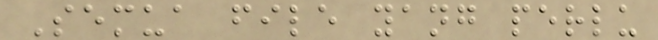Semua file yang perlu
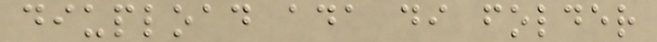diupload ada di folder
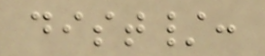dist/:
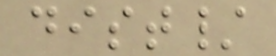dist/
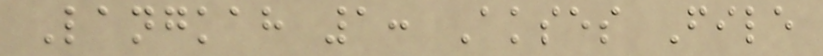Langkah 1: Akses File
